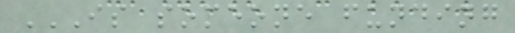IS SOMEONE FUNDING
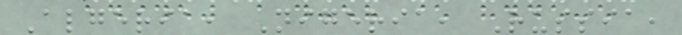Algeria, Nigeria, Russia,
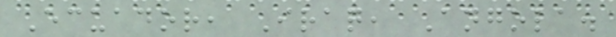Ecuador, Iraq, Angola.
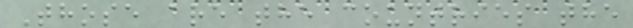Those are the countries the
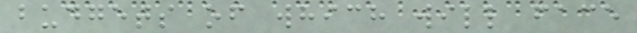budgets of which will face
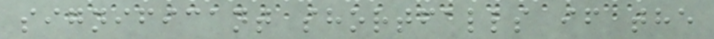significant shortfalls if the
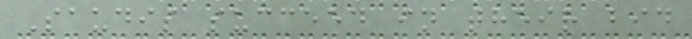Saudis succeed in their bid
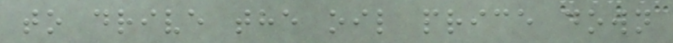to drive the oil price down
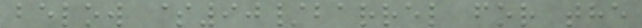below $90/barrel for the
